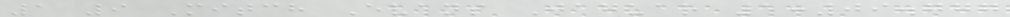1 9 Mitch Evans Jaguar 1:09.777
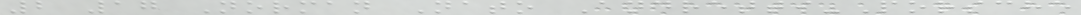2 17 Norman Nato Andretti-Porsche
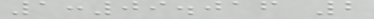1:09.016 2
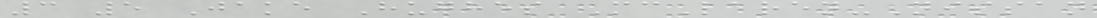3 5 Jake Hughes McLaren-Nissan
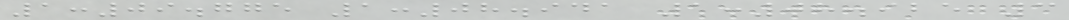1:09.775 1:08.941 1:08.925 3
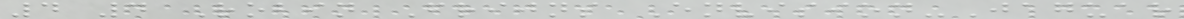4 4 Robin Frijns Envision-Jaguar
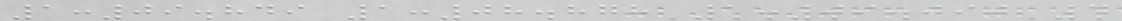1:09.849 1:08.878 1:09.090 4
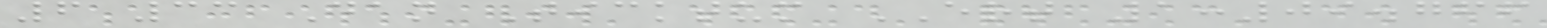6 33 Dan Ticktum ERT 1:09.766
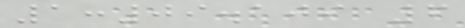1:09.109 6
